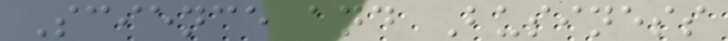Science and Business
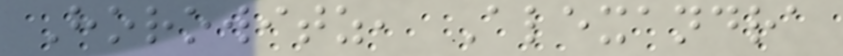Horowitz, Alexandra
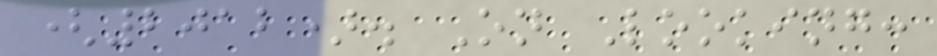(2012). On Looking:
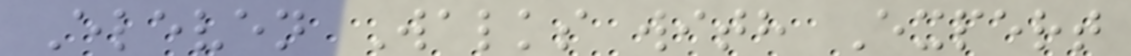Eleven Walks with Expert
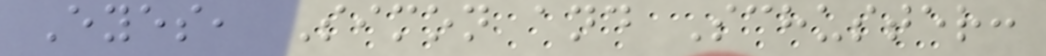Eyes, Simon and Schuster:
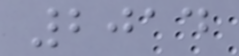2014
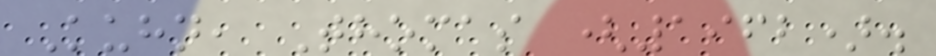Kuhn, Thomas (1962).
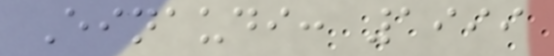Einaudi: 1999
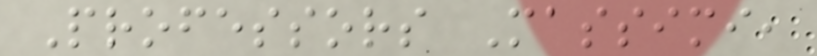Professors Massimi,
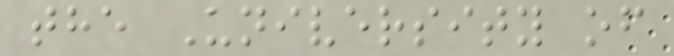the University of
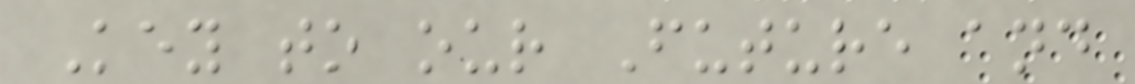Key to our Future and
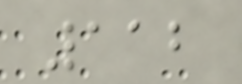112
